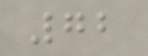72
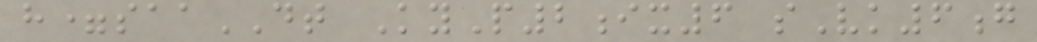h=saaDT KyP2ix6 sVk6g
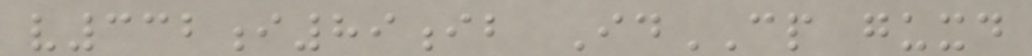v332i89ib IdCP guxd
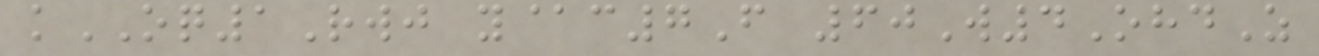kOQ1Rwj y@c7F 60W4OhdZ
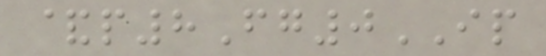&p8Fg0IP
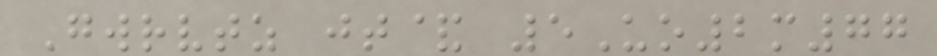Gwrvtz jt& 5Uo2m77
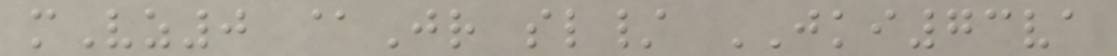mVz0 @Jr sl/ JKI73va
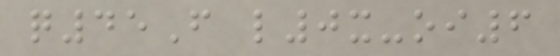q45F l0x-oi6
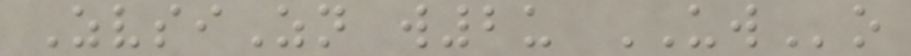ZvsiZn w2u UWo
